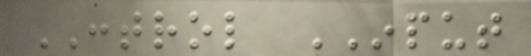CONTROL INPUT
